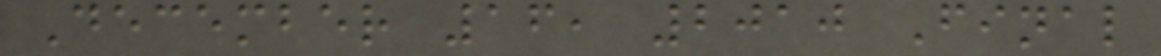December 16, 2010 Final
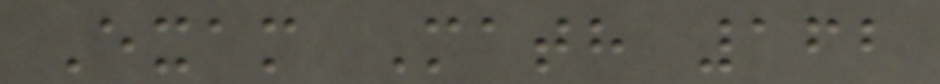Exam Math 162
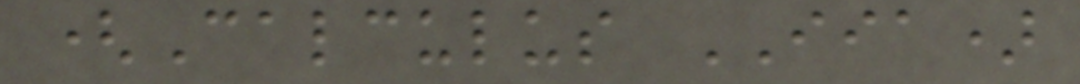(Calculus IIA)
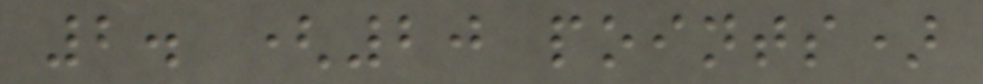2. (20 points)
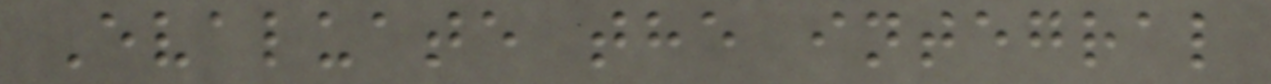Evaluate the integral
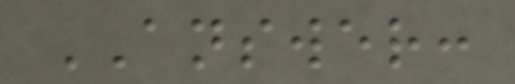ANSWER:
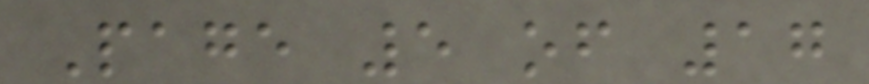Page 5 of 17
